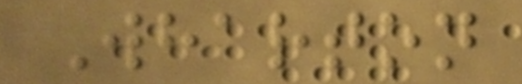Wharton
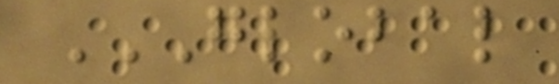GLOBAL
